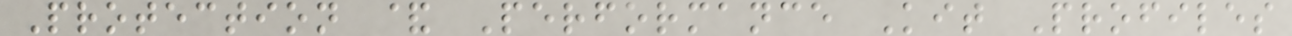Protection & Performance Kit Profiles
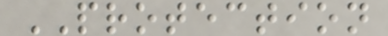PROTECTION
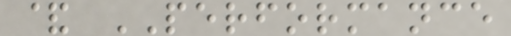& PERFORMANCE
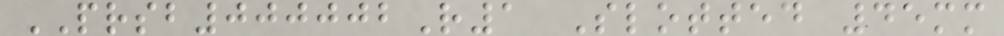PRSB000002R1 Slotted 45mm
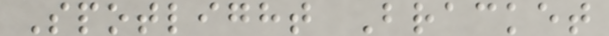Spotlight Bracket
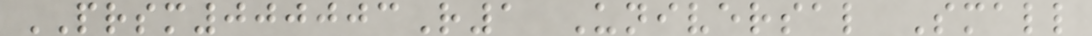PRSM000003R1 Universal Small
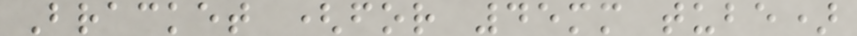Bracket (for 45mm tube)
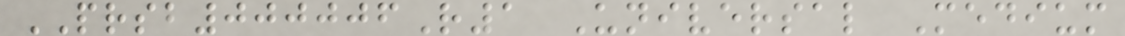PRSB000006R1 Universal Medium
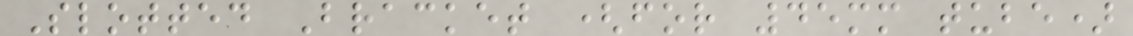Slotted Bracket (for 45mm tube)
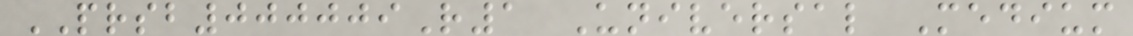PRSB000009R1 Universal Medium
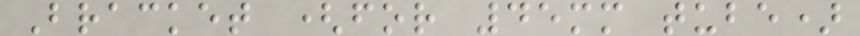Bracket (for 45mm tube)
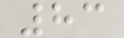83
